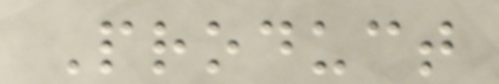Product
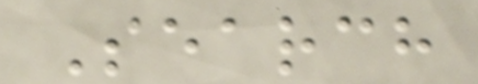Search
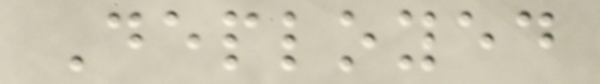Deployed
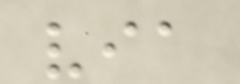via
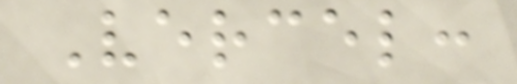Vercel:
